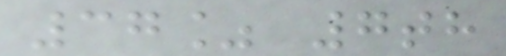37% 7th
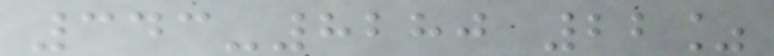343-8280 22%
